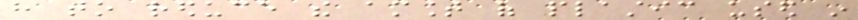have to reduce the amount of plastic used in
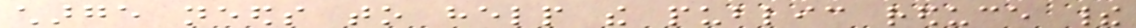charge needs to help the public reduce their
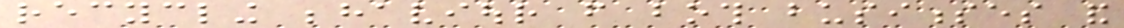recycling behaviour from both businesses and
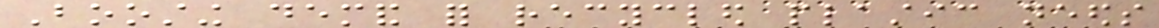Boosting demand for recycled plastic needs
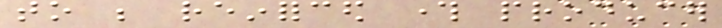to be reinforced through producer
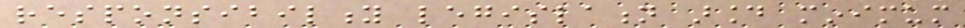responsibility legislation around minimum
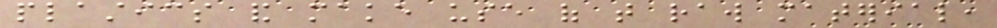plastics and make use of that raw material,
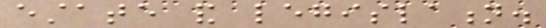estate and legislation.
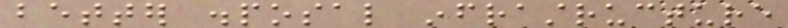better disposal infrastructure
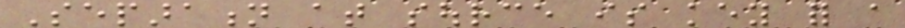Separation at source is key for a
